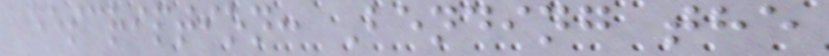description: Bending the
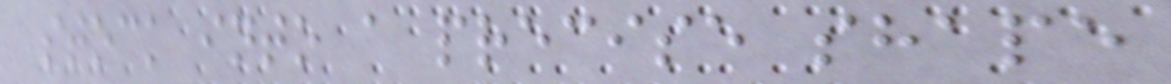stock into a precise shape
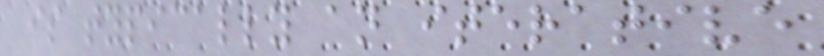is typically an iterative
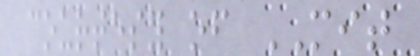courtesy of MIT
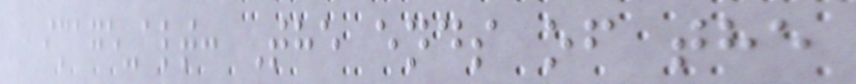image-alt: The ends of the
